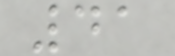41
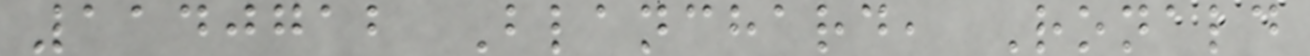1140712 Blanchard, Ronald
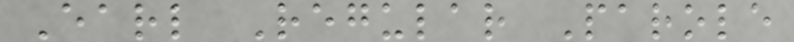Earl Regular Parole
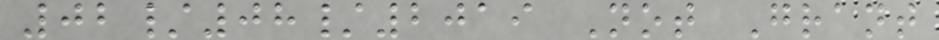02/08/2019 Not Grant
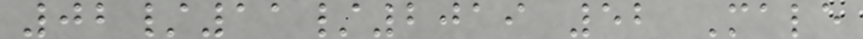02/11/2019 52 Male
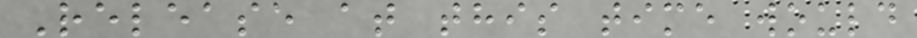Release at this time would
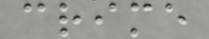crime
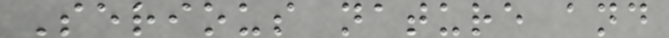Serious nature and
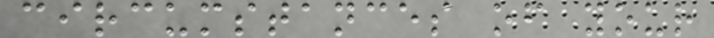circumstances of your
